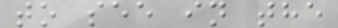to see in the
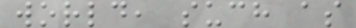world, such as
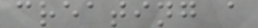creating a
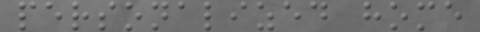personalized home
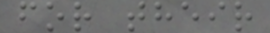for their
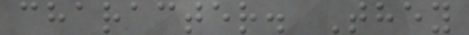character. They
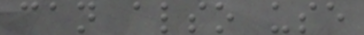can also use
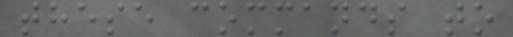these commands to
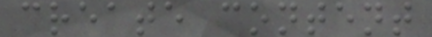create content
